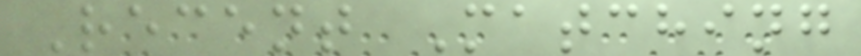Recent Matching
